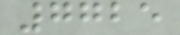7725
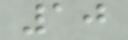10
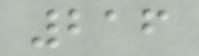216
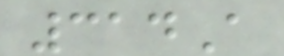314A
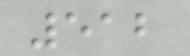512
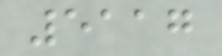5117
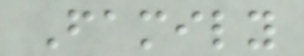Family
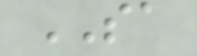SA
